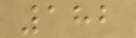182
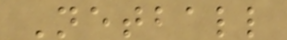Netball
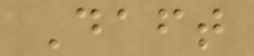Daft
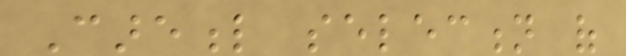Careful selection of
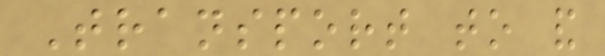Transport to and
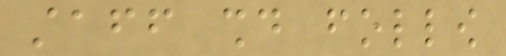staff should follow
